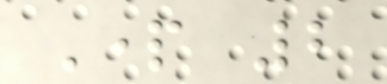Part 2
